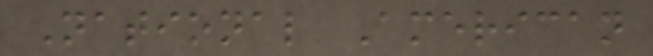National American
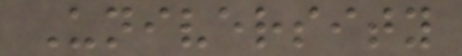University
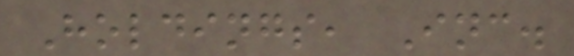Holdings, Inc.
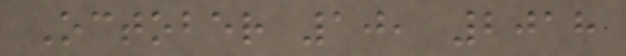October 10, 2018
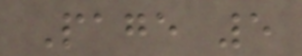Page 5
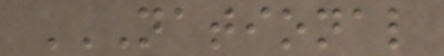NATIONAL
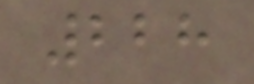228
